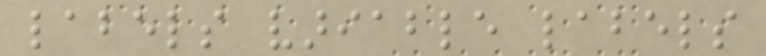labels variable labels
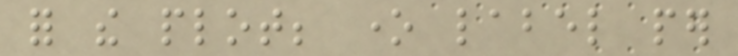for the plot; one label per
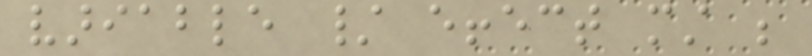variable / effect must be
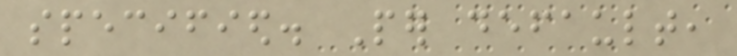specified. Per default,
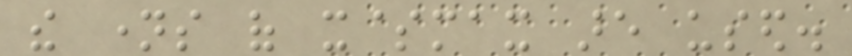the names of x$max are used.
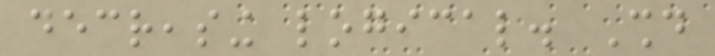decreasing logical. Should
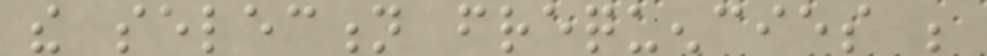the selection frequencies be
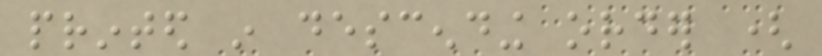printed in descending order (
